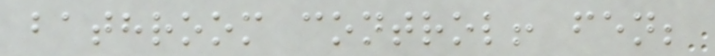bathroom control! fen;
